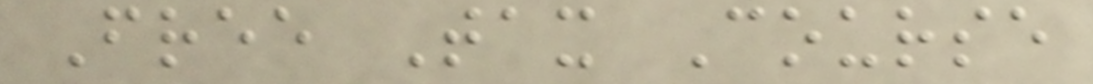Free Tax Course
